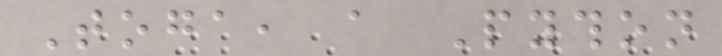Toga, a Python
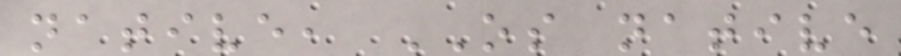native, OS native
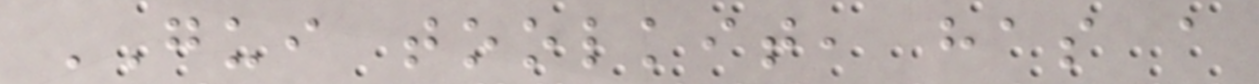GUI toolkit, has a
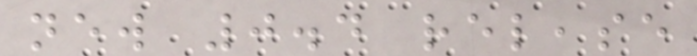new 0.4 release
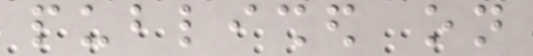published on
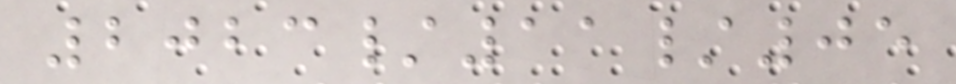2023/11/05
